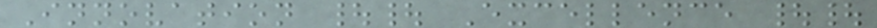Innovation || Excellence ||
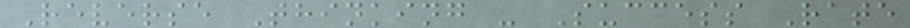Reverse Thinking - Success Rate
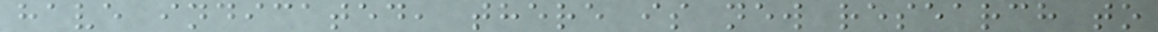have indicated, there is new research to
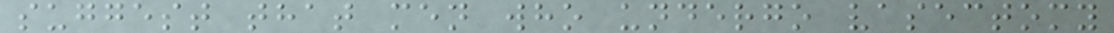suggest that men who undergo vasectomy
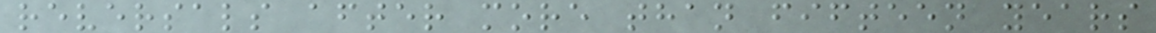reversals after more than fifteen years
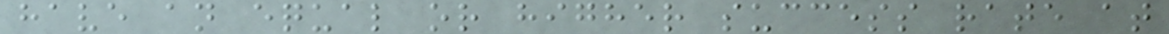have an equal or higher success rate at
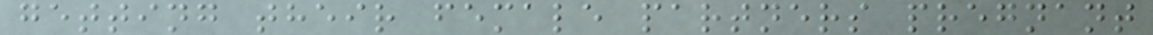getting their female partners pregnant
